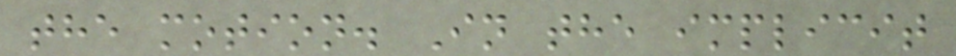the motion. In the implicit
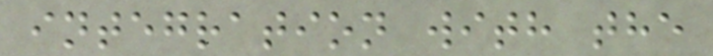integration with the
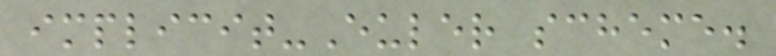implicit-Euler scheme.
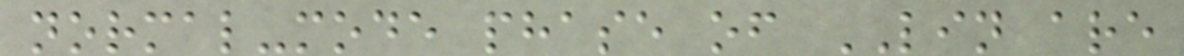normal-mode phase of LIN are
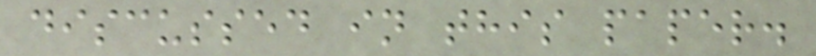discussed in this paper.
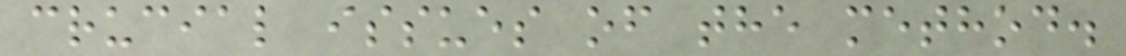crucial issues of the method.
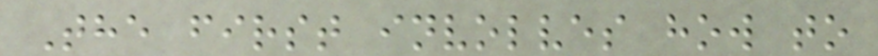The first involves how to
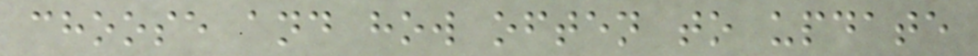choose and how often to update
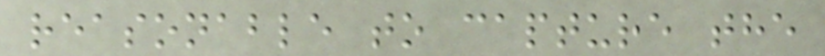reasonable to capture the
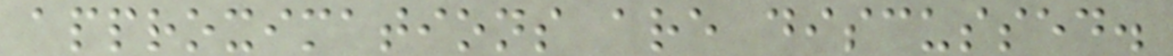approximations are discussed.
